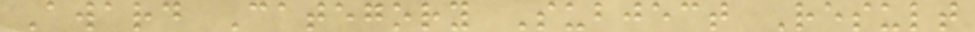Award Category Subject Result
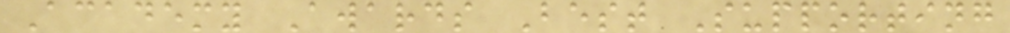Academy Awards Best Supporting
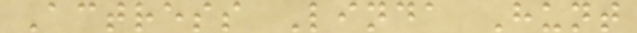Actress Linda Hunt
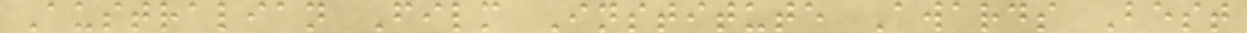Australian Film Institute Awards Best
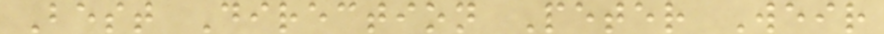Best Direction Peter Weir
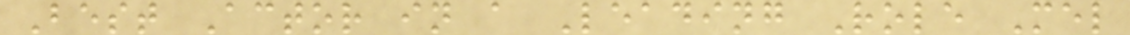Best Actor in a Leading Role Mel
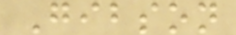Gibson
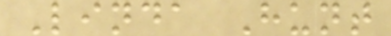Linda Hunt
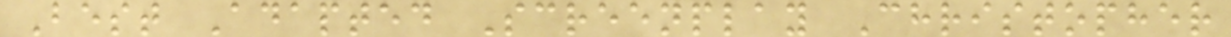Best Adapted Screenplay Christopher
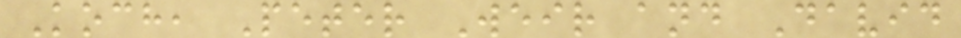Koch, Peter Weir and David
